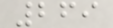269
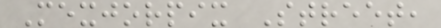Mexjorpix Street,
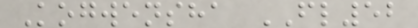Kogwensha FL52
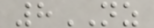8NZ
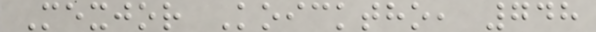Mexjor Koicktho, 748
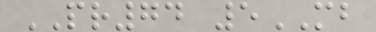PR74 5MB
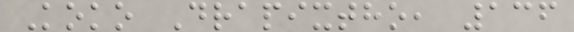Koko Drapixtho, 136
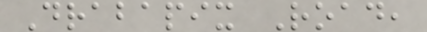Drabapix Road,
